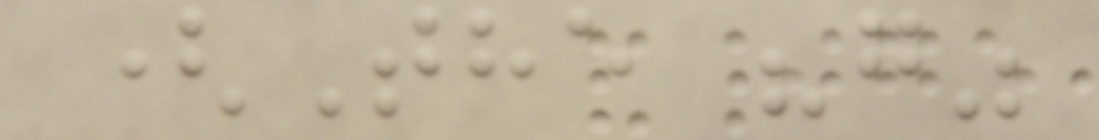(The "g"
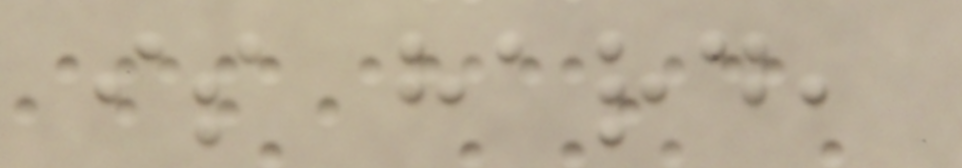is hard,
